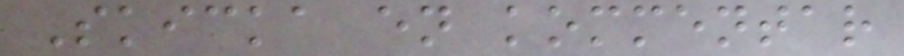Skicka en kommentar
